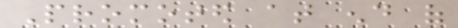Promoted at end of
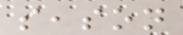season
